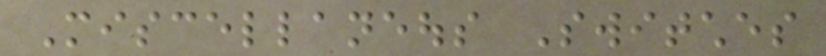Miscellaneous Switches
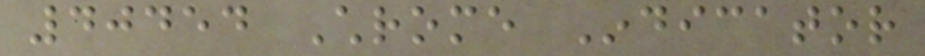40454 Chrome Indicator
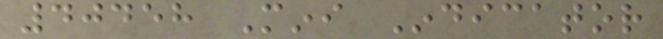40458 Mini Indicator
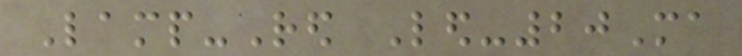Lamp-Red Led-20Ma
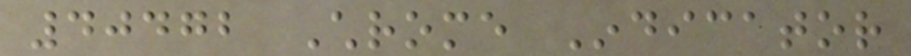40472 Chrome Indicator
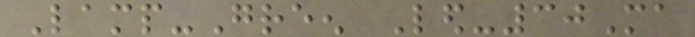Lamp-Green Led-30Ma
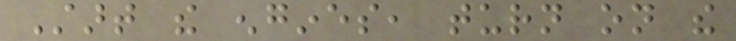Start the engines, turn on the
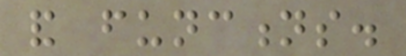and functions.
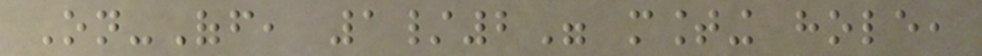On-Off, 1/2" mounting hole,
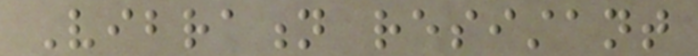Vibration resistant
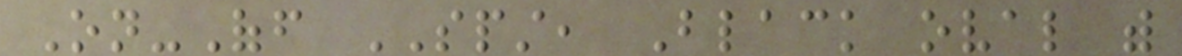On-Off SPST, Black oval with
